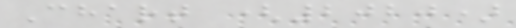Chart (2020)
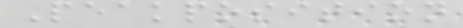Peakposition
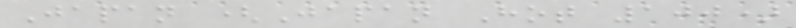Japan (Japan Hot 100)
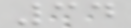34
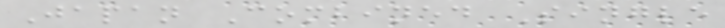Japan Combined Single
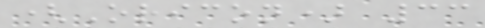(Oricon) 33
